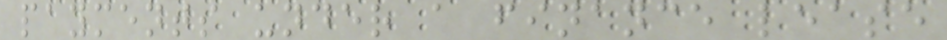payments under a finance lease
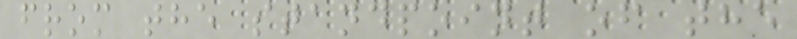from the standpoint of the
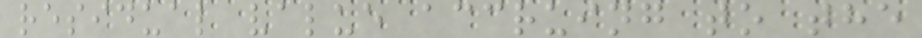residual value accruing to the
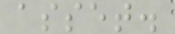asset.
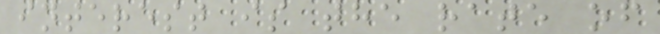interest is the rate of
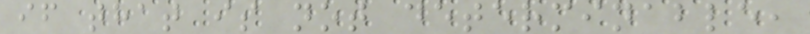if that is not determinable,
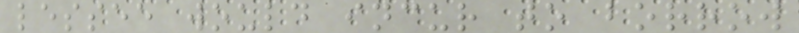lessee would incur to borrow
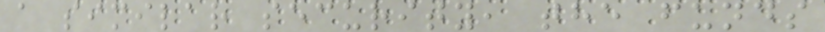a similar security, the funds
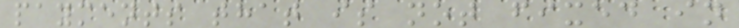payments that is not fixed in
